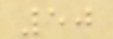50
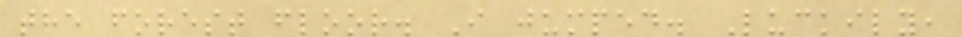the forest floor. I jumped. Luckily,
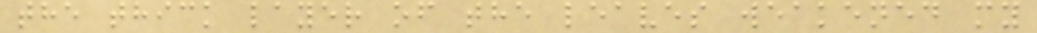the thick layer of the leaves weakened my
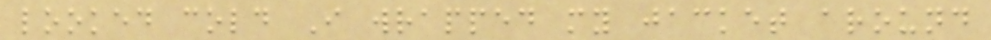looked cold I wrapped my jacket around
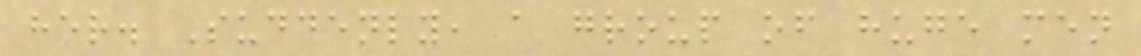her. Suddenly, a group of huge men
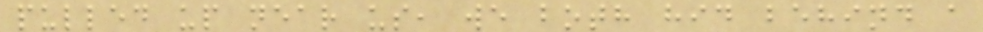pulled up near us, we both hid behind a
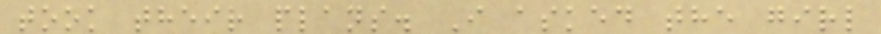took their plans. I asked the girl
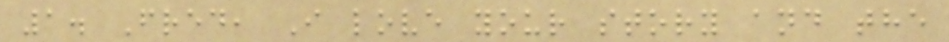1. Fred, I love your story and the
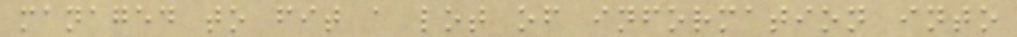managed to fit a lot of information into
